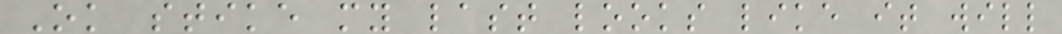Ok stike my last looks like it will
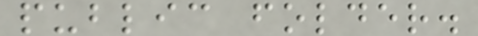public folder.
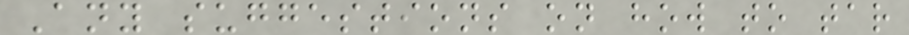Any suggestions on how to tar
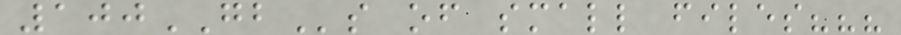100GBs of small files???
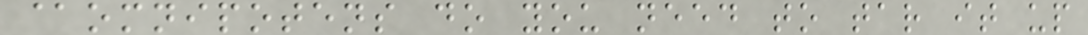@omnipotens do you need to tar it up
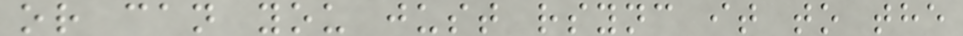or can you just rsync it to the
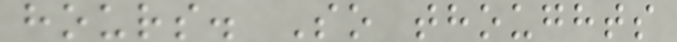hours. So thoughts
